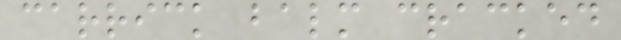carrick balm cracked
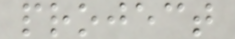project
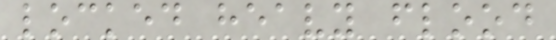locked heavy flood
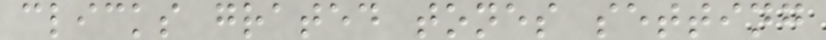clicks grated tones setting
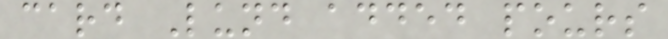card Lund added pours
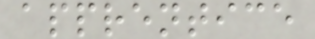apprentice
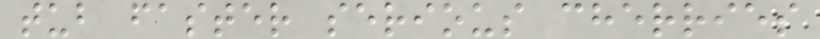tub faster serious cherries
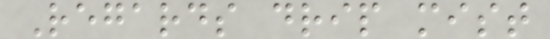Regards drip mist
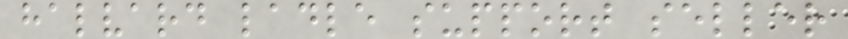halvard ladle support seller
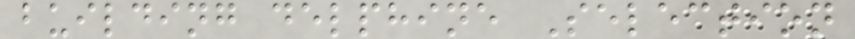building delphine Selection
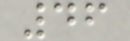46
